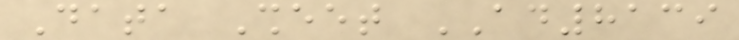Data Sheet AD8139
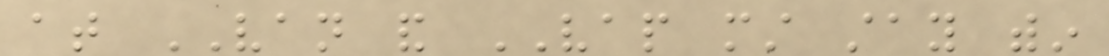at VAN and VAP must stay within
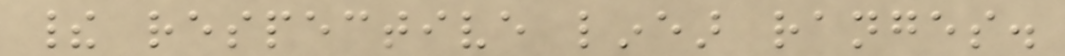their respective linear ranges.
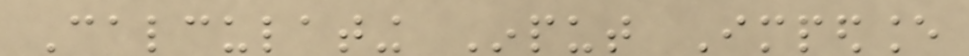Calculating Input Impedance
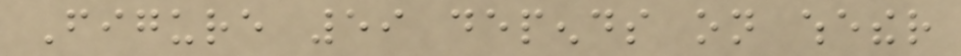Figure 59 depends on whether
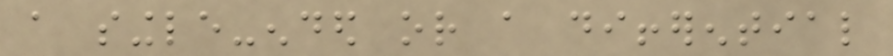a single-ended or a differential
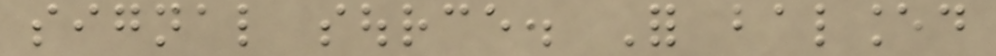signal source. For balanced
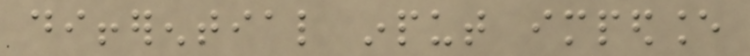differential input impedance
